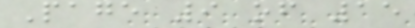Page 9 of 15
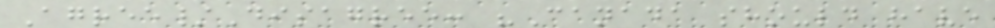Agree/Disagree: "Canada should have
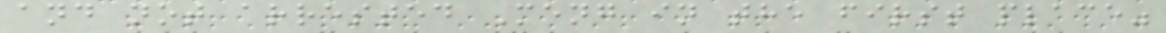and not arrested Meng in the first place"
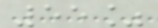55%
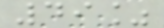49%
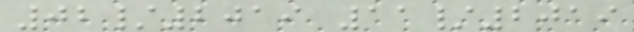02/2019 11/2019
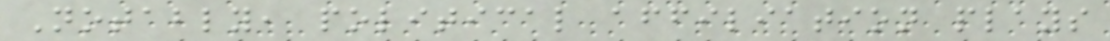Notably, political affiliation plays
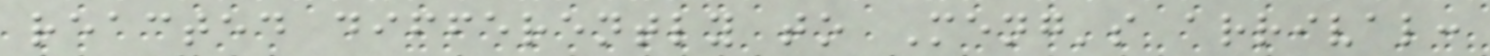reacted differently to Meng's arrival:
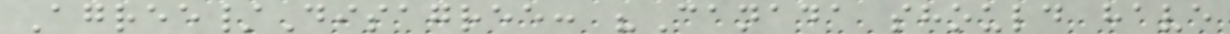Agree/Disagree: "Canada should have
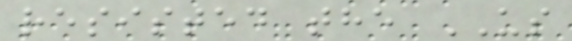resisted the US
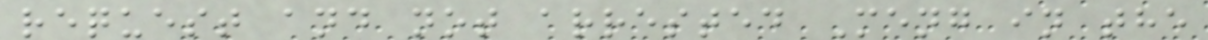request and not arrested Meng in the
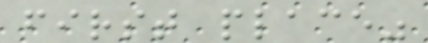first place"
